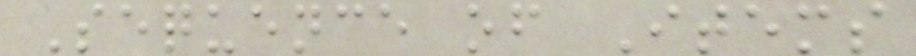Sequence of Items
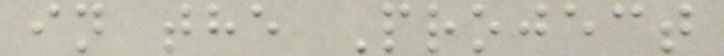in the Project
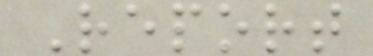Report
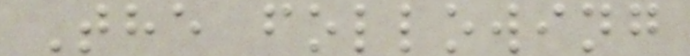The following
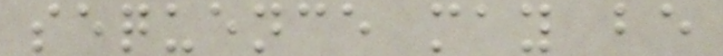sequence may be
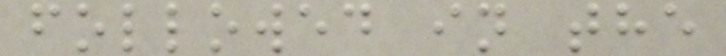followed in the
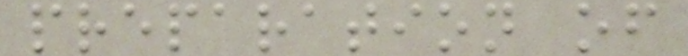preparation of
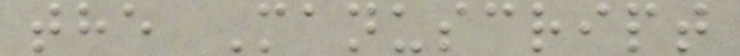the Manuscript
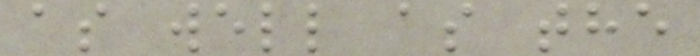as well as the
